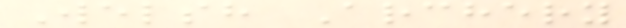Welsh Archery
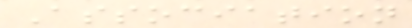Association
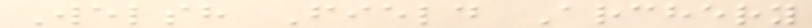Welsh Field Archery
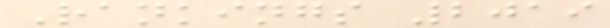Rankings 2019
